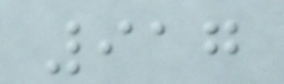917
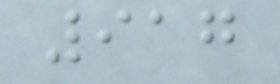917
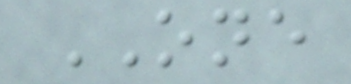ONE
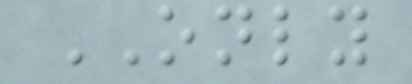ONLY
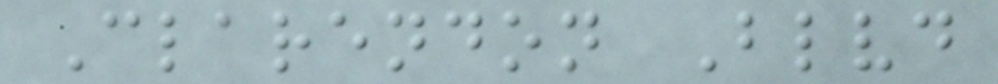Clarendon Blvd
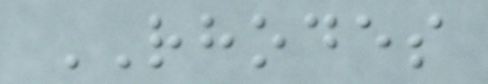RHODES
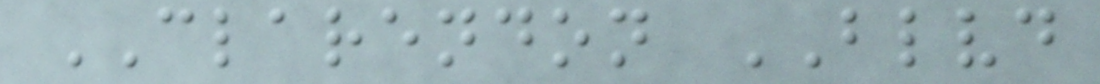CLARENDON BLVD
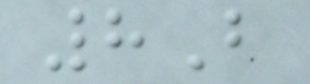8B
